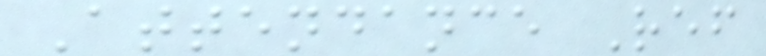Attendance Ref
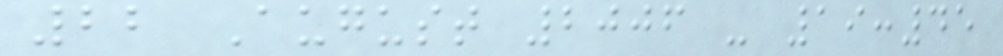22 August 2006 - 19:45
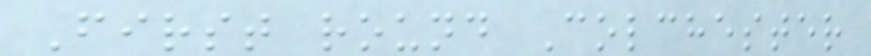First round Colchester
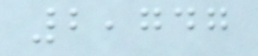2,747
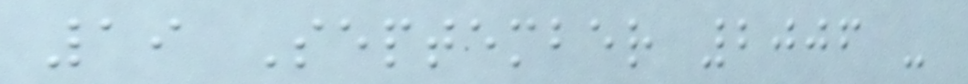19 September 2006 -
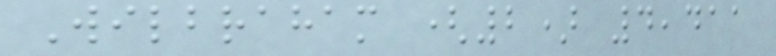Wilbraham (2) 4,411
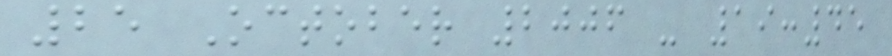25 October 2006 - 19:45
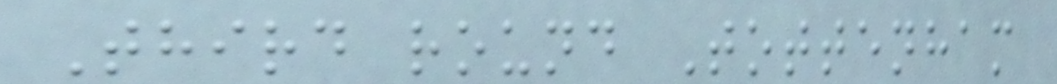Third round Tottenham
